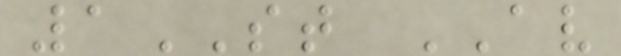1ST AV
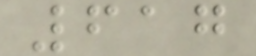617
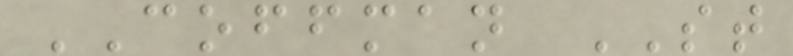COFFMAN ST
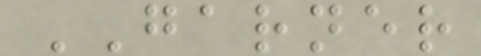GARNER
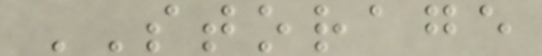STORAGE
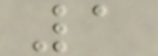1
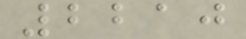2210
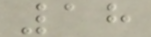18
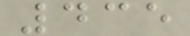435
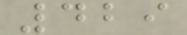429
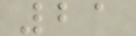21
